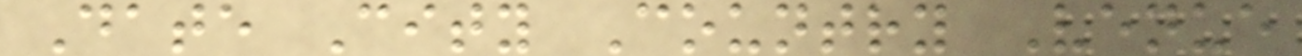Date City Country Venue
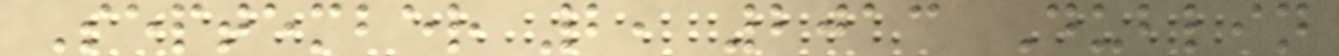September 2, 2013 Dublin
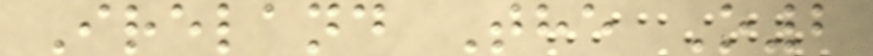Ireland The O2
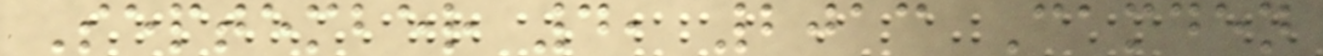September 4, 2013 Camden
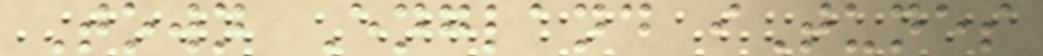Town England iTunes
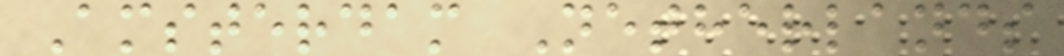Amsterdam Netherlands
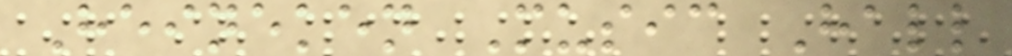Heineken Music Hall
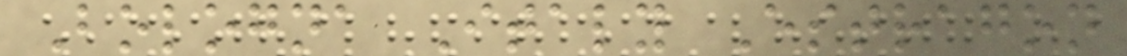Bologna Italy Estragon
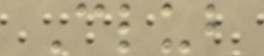Club
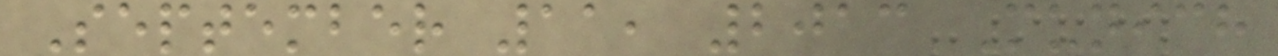September 11, 2013 Munich
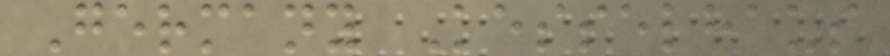Germany Kesselhaus
